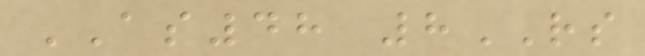AS48 8RS
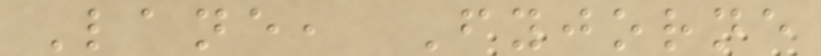Lane, Fyjorne
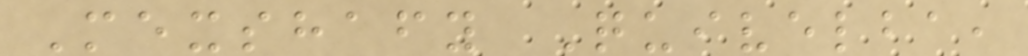Mexshafy Quivelba,
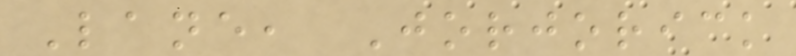Lane, Jorjorick
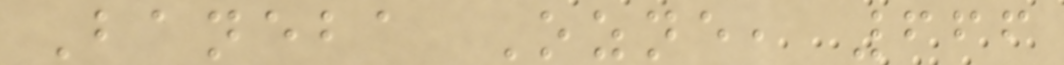Baneba Ozne, 666
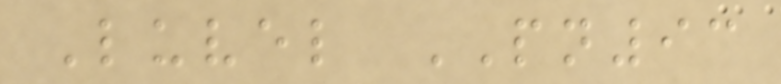Luvel PN93
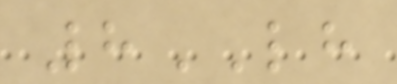8LH
